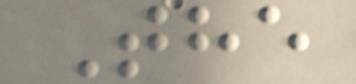The
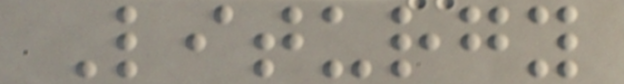Liturgy
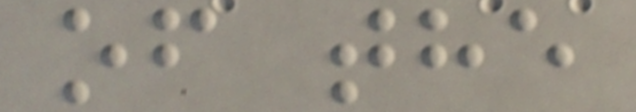of the
